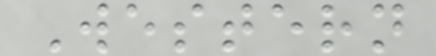Western
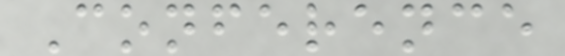Conference
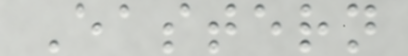Eastern
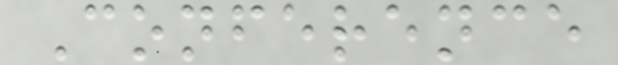Conference
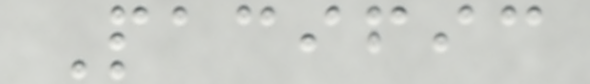Pacific
